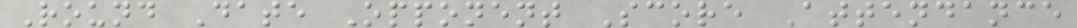Round Date Opponent Score Attendance
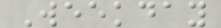Weekday
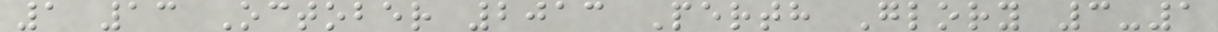1 13 October 2013 Perth Glory 3-1
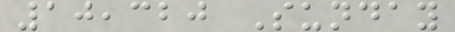10,320 Sunday
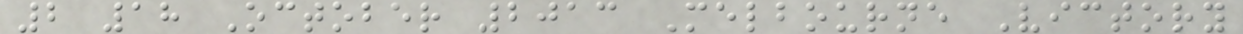2 18 October 2013 Melbourne Victory
